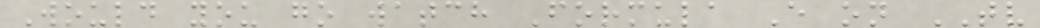Would you go watch Formula E on TV
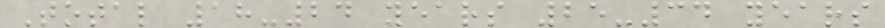Total 18-24 years 25-34 years
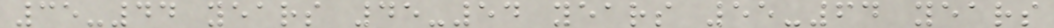35-44 years 45-54 years 55-64 years
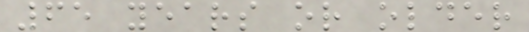65 years or older
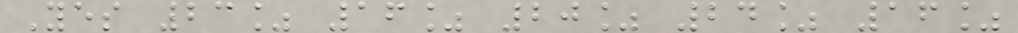Yes 23% 16% 20% 24% 16%
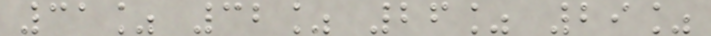31% 32% 26% 29%
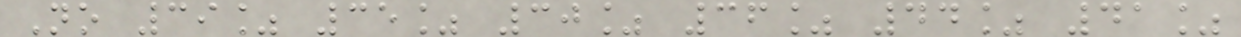No 39% 35% 30% 36% 44% 41%
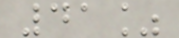41%
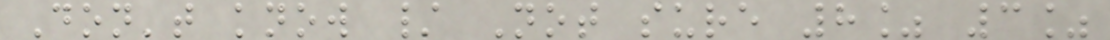Don't know / Not sure 8% 3%
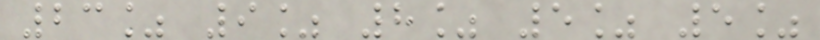23% 9% 8% 5% 5%
